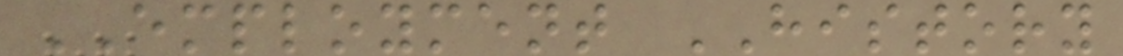EMPLOYMENT HISTORY
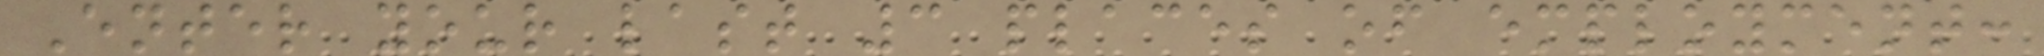Enter your last 3 places of employment:
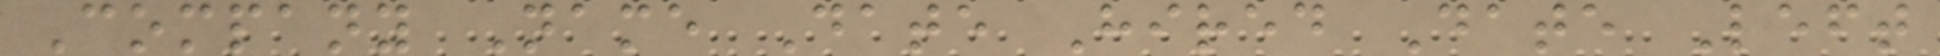Company Name Date Hired Date Left
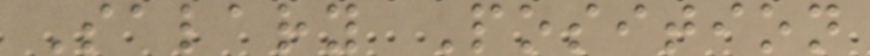Salary Position
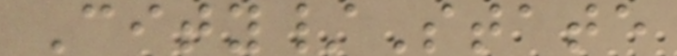City/State
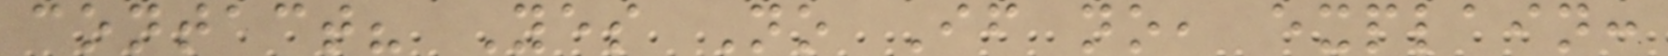contact? Yes No If no, explain:
